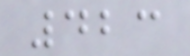423
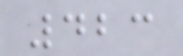423
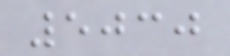5030
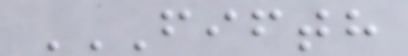FIFTH
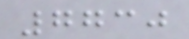7730
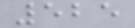525
